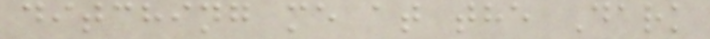ditching me at the Dark
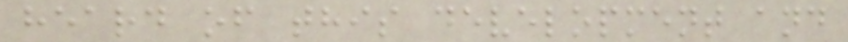heard of this development and
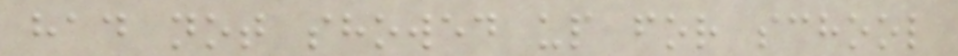had not showed up for school
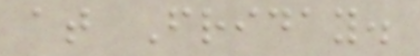at Friday.
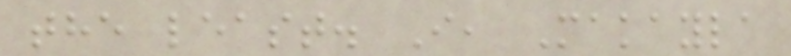the least. I, Makayla
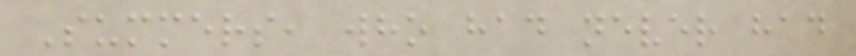Summers, who had never had
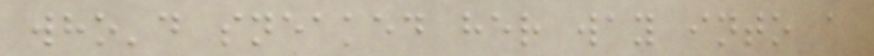who'd sneaked her way into a
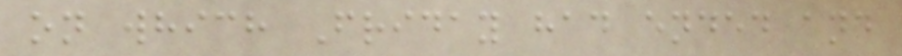on which Friday had ended and
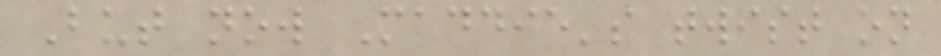But now Maddie's twist on
